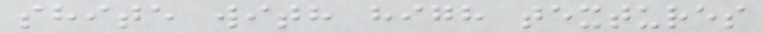shite with high textures
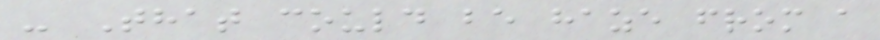- That could be haze from a
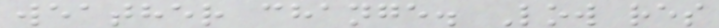weather change. Low res
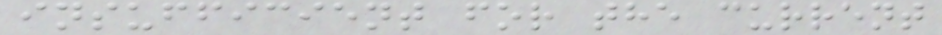insufficient for the current
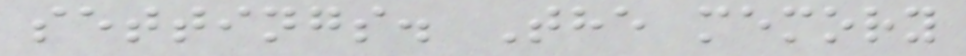settings. The memory
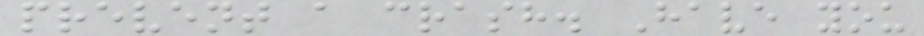prevent a crash. Have you
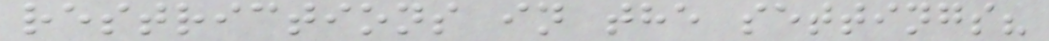restrictions in the settings?
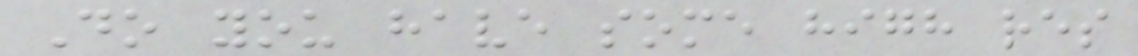Do you have some high res
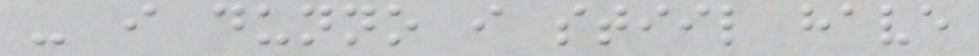- i dunno i stiil have
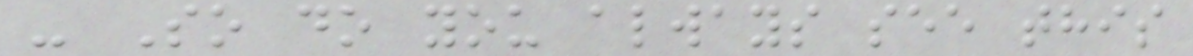- So do you always see this
